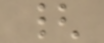{
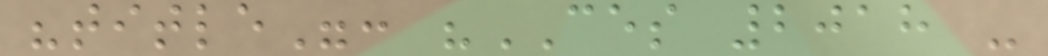"title": "CES 2018 -
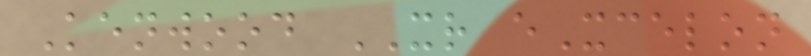Kenwood XR eXcelon
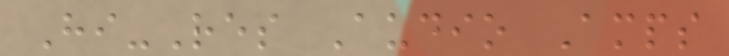Hi-Res Audio Amps
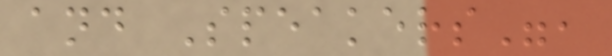and Speakers",
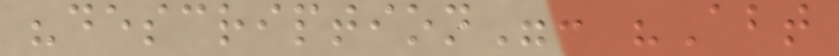"description": "Abt
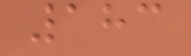183
